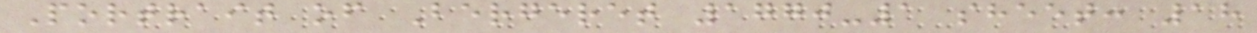Portrait of Bergeret 1770-1 sheet: 18
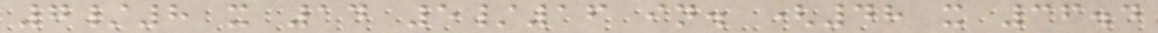7/8 x 14 5/16 in. (48 x 36.4
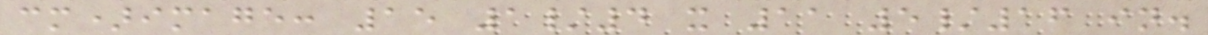cm)image: 15 1/4 x 11 5/16 in.
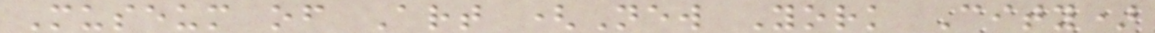Museum of Art (New York City)
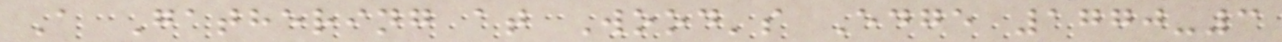A Gathering at Wood's Edge 1770-3
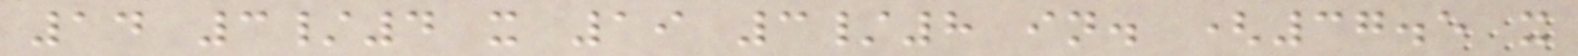14 3/4 x 19 3/8 in. (37.5 x
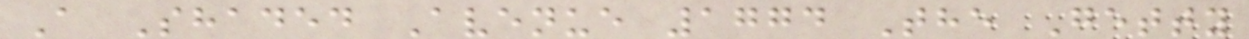A Shaded Avenue 1774 The Getty
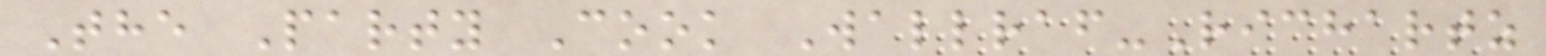The Party Cook Wallraf-Richartz
